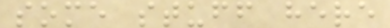some stuff here
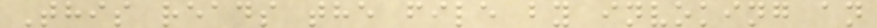This reads the file by invoking an
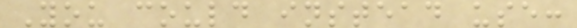You could instead use:
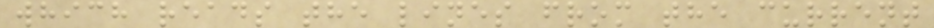which reads the lines from the current
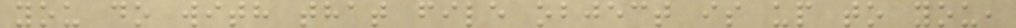you do with that file object is up to you,
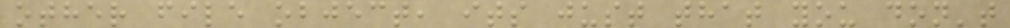other file object, its just that you don't
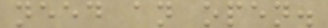need an open.
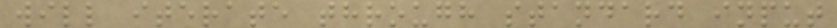will iterate through standard input
